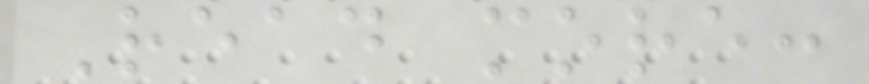Read more:
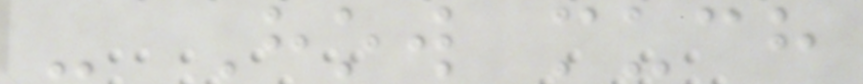- How much
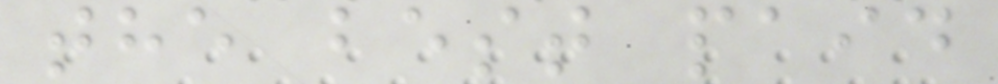the best paid
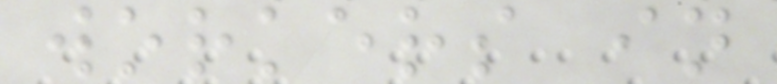workers in
